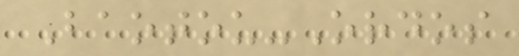Baotou-Ordos
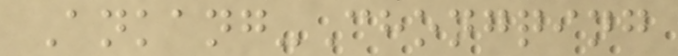Ankang-Chongqing
